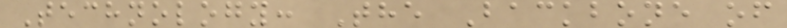Technology: The Backbone of
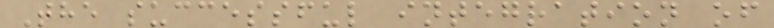The successful integration of
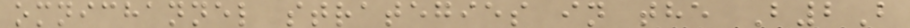omnichannel strategies in the B2B
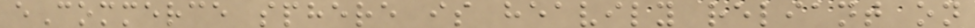eCommerce sphere is heavily reliant on
